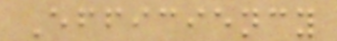Efficiency
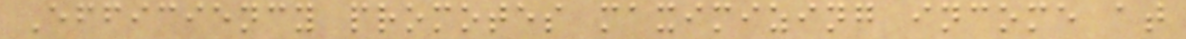Efficiency promotes maximizing income at
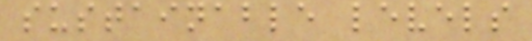sustainable levels
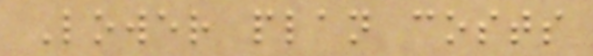Lower plan costs
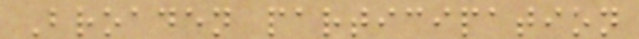Broaden participation
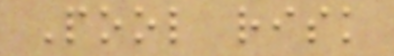Pool risk
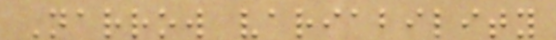Narrow variability
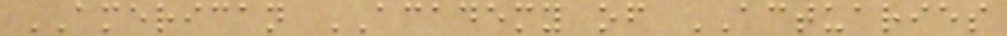AMERICAN ACADEMY of ACTUARIES
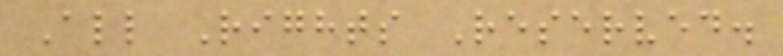All Rights Reserved.
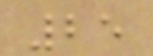25
